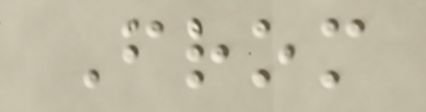From
